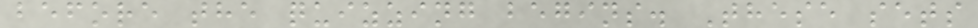before the quizzing begins. These sets
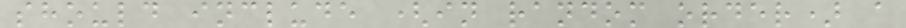should include (in random order) a
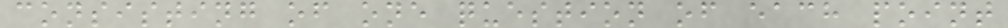consisting of one question of each point
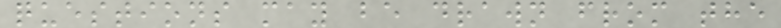questions may be drawn from the
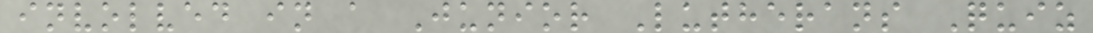involved in a Junior Lutherans Quiz
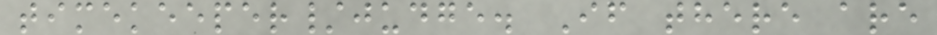timekeeper/judge. If there are
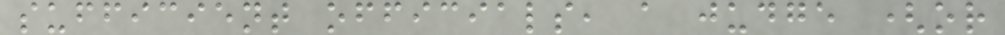sufficient officials, a judge (or
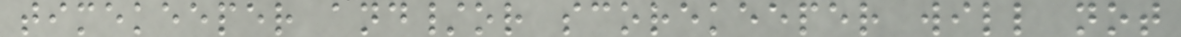timekeeper and/or scorekeeper will not
